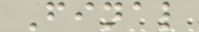Final
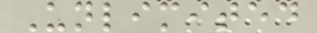Unlimited
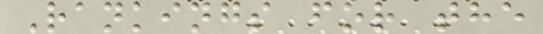Rankings for the
